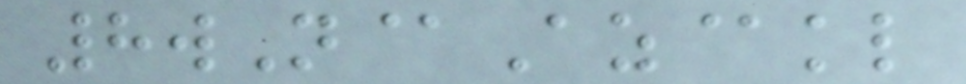8wN@Az@kl
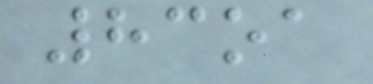83oa
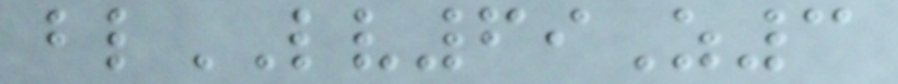blLV69Z3
